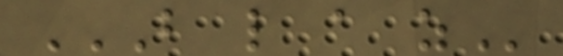B L A Z
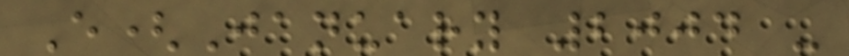E(January 2004 -
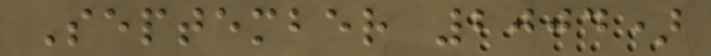September 2004)
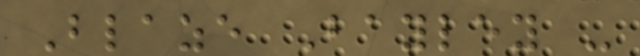Blaze Bayley -
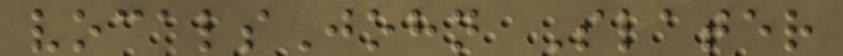vocalsJohn Slater
